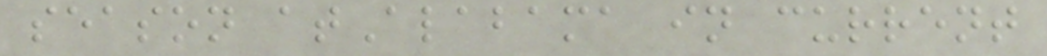season atAlabama in current
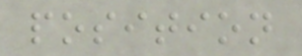position
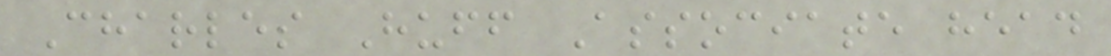Charles Huff Associate head
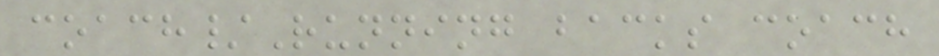coach/Running backs coach
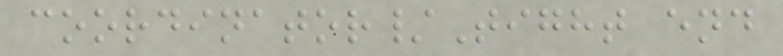coordinator/Tight end
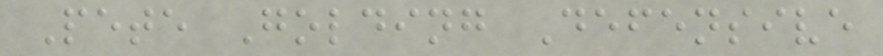Pete Golding Defensive
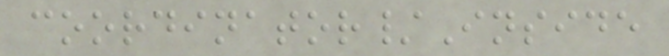coordinator/Inside
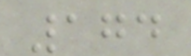174
